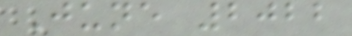June 2022
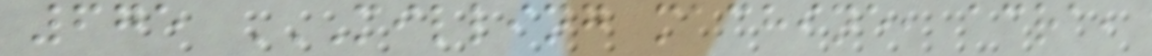675 MILLING MACHINE, ACRA,
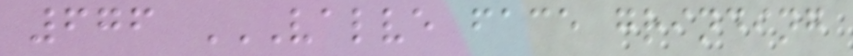676 VALVE FACE GRINDING
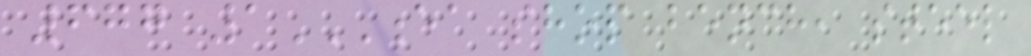677 1EA SHOP BENCH, STEEL
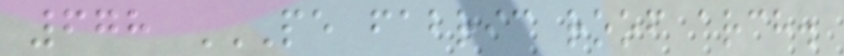678 PE FABRIC ROOF ARCH.
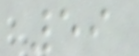59
